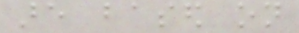are based on
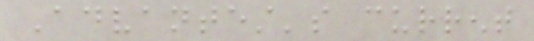Advantest's current
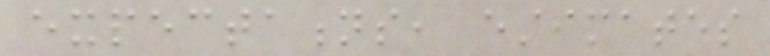expectations, estimates
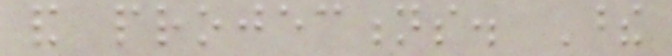and projections. These
